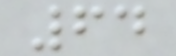64
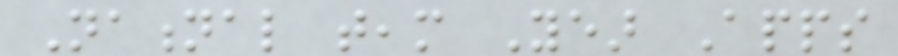National team Year Apps
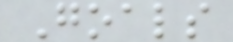Goals
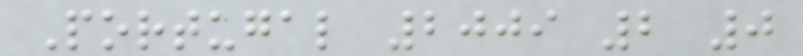Portugal 2009 2 0
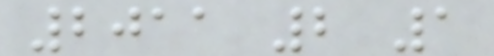2011 2 1
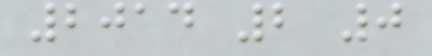2014 2 0
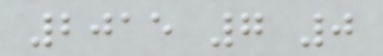2015 7 0
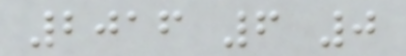2016 6 0
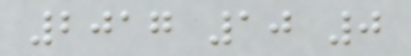2017 10 0
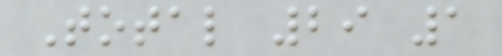Total 29 1
